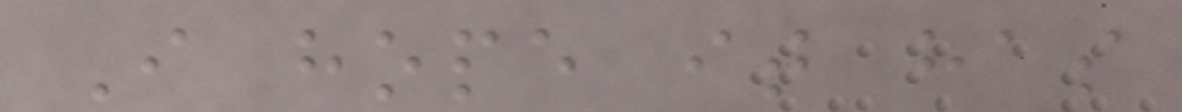I hope it has
